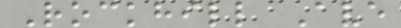Rockhill Ave
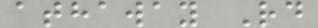athaway Rd
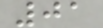01
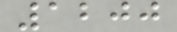1200
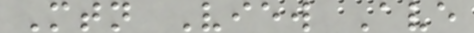Mtn View Ave
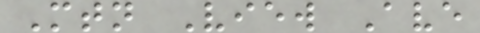Mtn View Ave
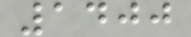1400
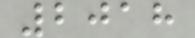2018
